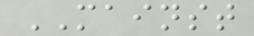MAINST
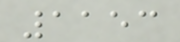1153
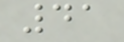41
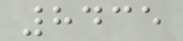8435
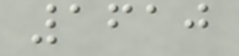1610
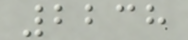2238
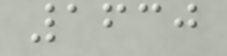1630
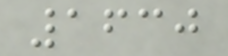1630
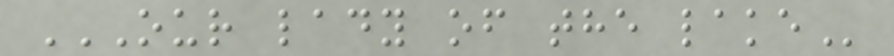OUR LADY OF THE LAKE
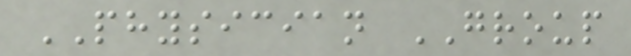PHYSICIAN GROUP
